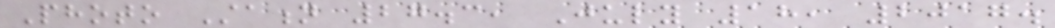Photo Station 27.3, July 18, 2017.
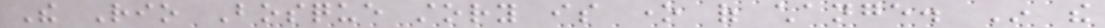The Rio Bosque story is one of change. In the
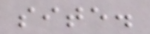site.
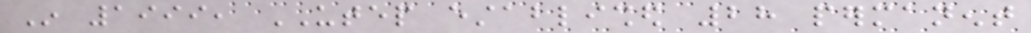In 1999, UTEP established 28 permanent
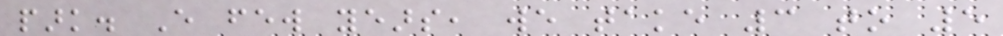park. Every few years, we take 3 to 5
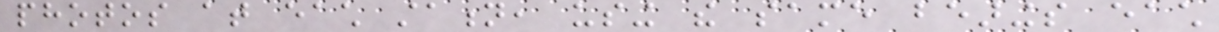photos at each station, using the same bearings each
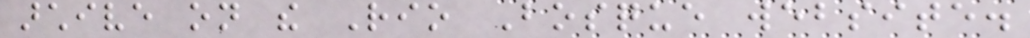archive on the Rio Bosque website.
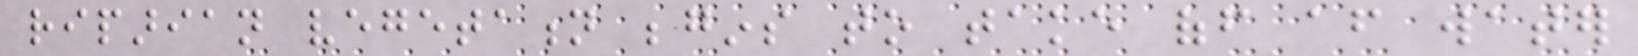riparian vegetation begins to take off after water
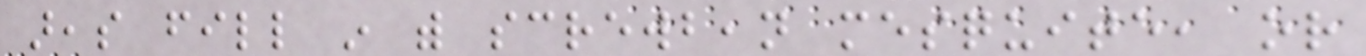areas fill in with screwbean mesquite, or
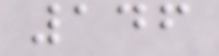146
